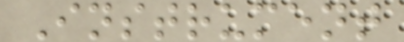Instrument
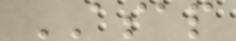ASAP
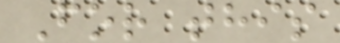For this
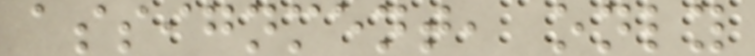assignment, only
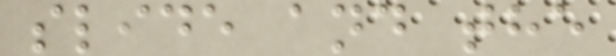slide and the
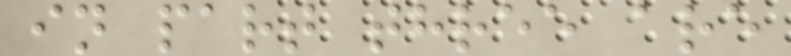in part three are
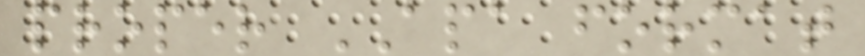proper APA format
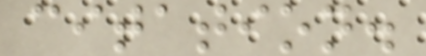citation.
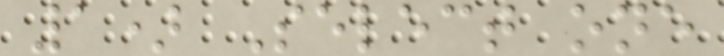1) Select one
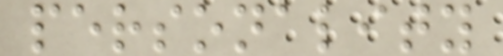personality
